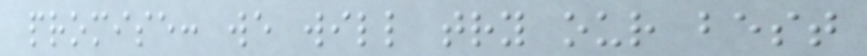promise: we will try our best
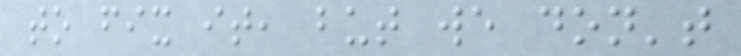to fix it, but we don't
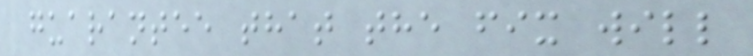guarantee that the fix will
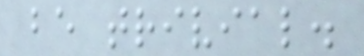be trivial.
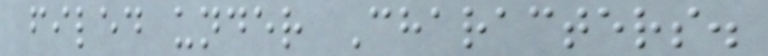filed under Characters.
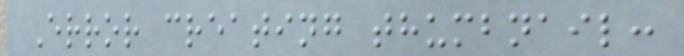Error creating thumbnail:
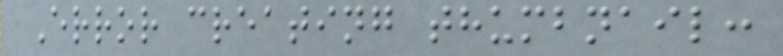Error creating thumbnail:
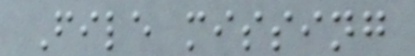File missing
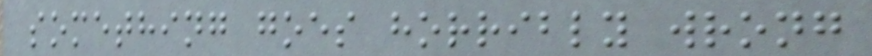something goes horribly wrong
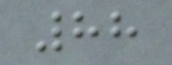88
